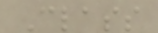Class
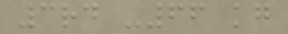3rd -66 kg
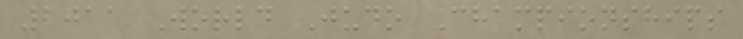2011 World Judo Championships
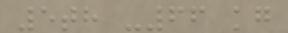5th -66 kg
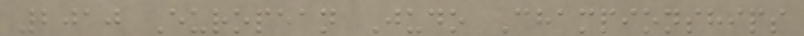2010 European Judo Championships
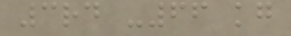3rd -66 kg
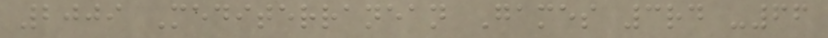2009 Mediterranean Games 3rd -66
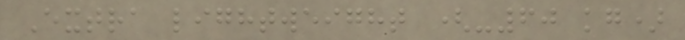Extra lightweight (-60 kg)
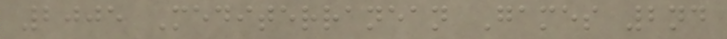2005 Mediterranean Games 2nd
